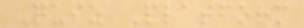Quiz Platform
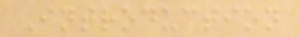Introduction
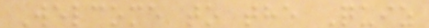Welcome to the Quiz
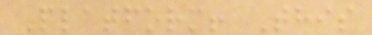Platform! This
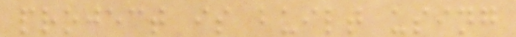project is built using
